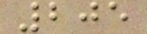205
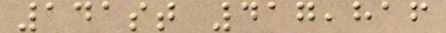141st 417,816
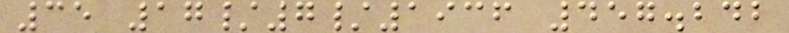35 17/7/1936 457.242
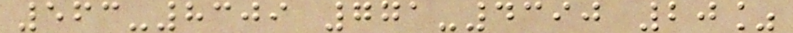563-8309 771-4390 20%
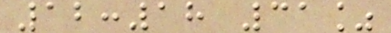12:18 31%
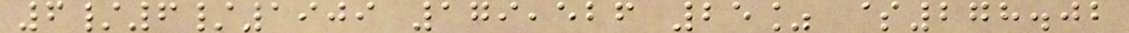6/6/1909 179,526 25% $278.02
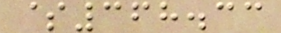$368.33
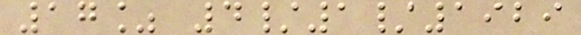17% 4/1/1929
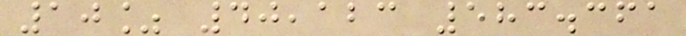10% 40,123 583.361
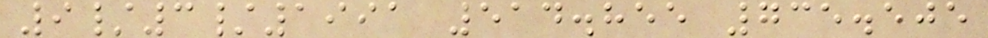9/3/1991 514.855 735.505
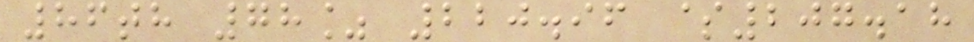86th 78% 220.96 $207.18
